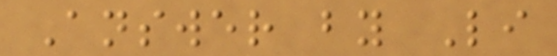Answer by Li
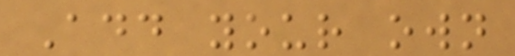Add your own
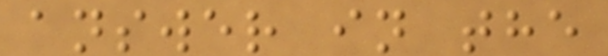answer in the
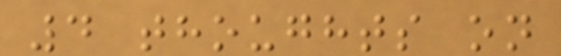4 thoughts on
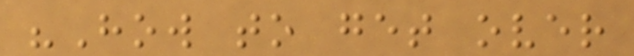"How to get over
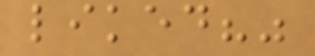liked?"
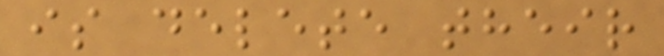is delete their
